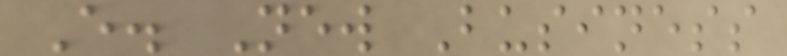E. New Business
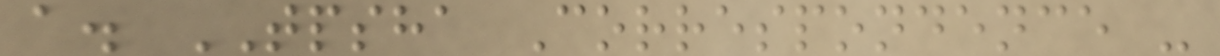a. TPSHA Correspondence -
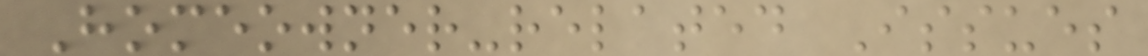Homeowner-related Issues
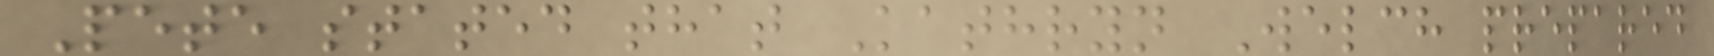Pete stated that Kathryn Welch prepared
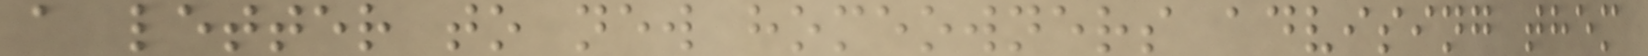a letter to new homeowners advising them
